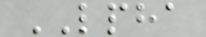LPHA
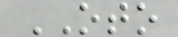OTO
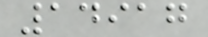14917
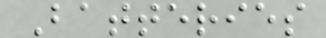Batteries
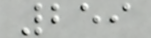259
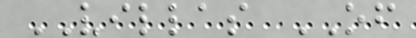VILLAS OF
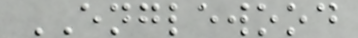ENGLEWOOD
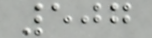507
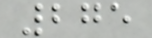275
